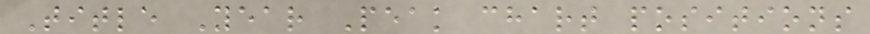Title Year Peak chart positions
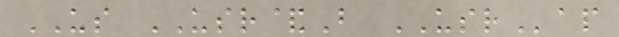US USR&B USRap
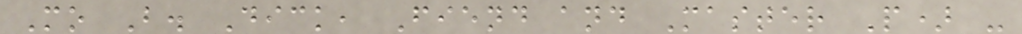Mo B. Dick, Fiend and Master P) -
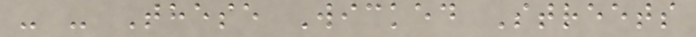- - These Wicked Streets
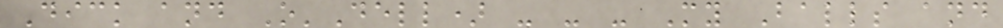Dick and O'Dell) - - - My Balls and
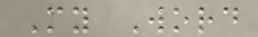My Word
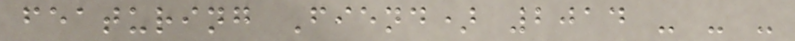featuring Fiend) 2014 - - -
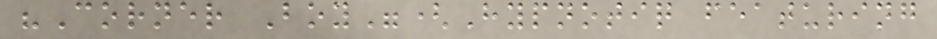"Corner Boy"(Hypnotiq featuring
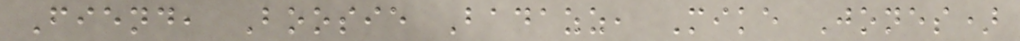Fiend, Boosie Badazz, Mike Jones)
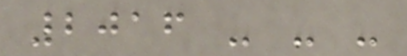2016 - - -
